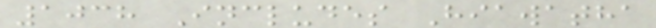1038 Includes Hiawatha
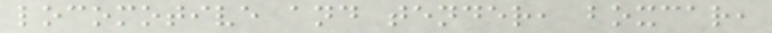locomotive and tender, boxcar,
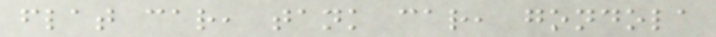flat car, tank car, gondola
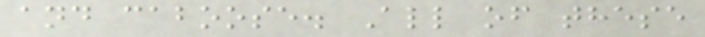and caboose. All of these
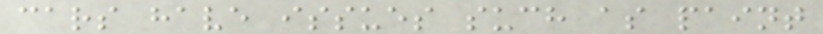cars have issues such as paint
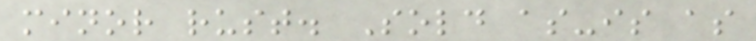minor rust. Sold as-is as
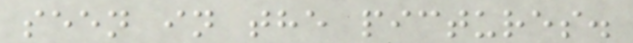seen in the pictures.
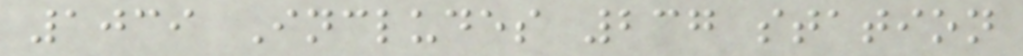1039 Includes 237 station
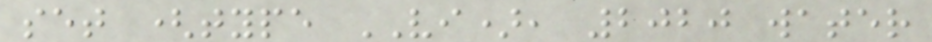set (type VI), 2020 water
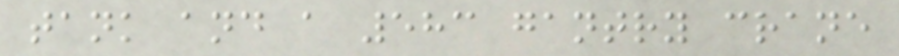tank and a 583 gantry crane
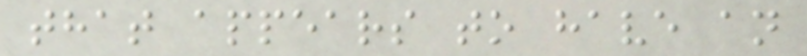that appears to have an
